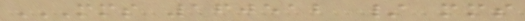MMS 160512 / MMS
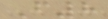F8
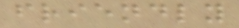friendly
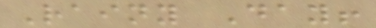Rainy Day!
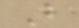B
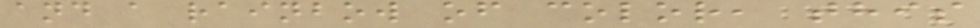and a rainbow of color, this
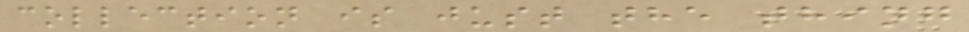collection is just the thing
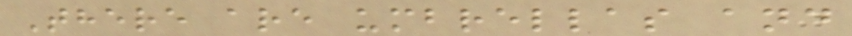There are umbrellas and
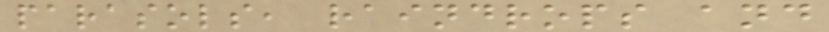parasols, raindrops and
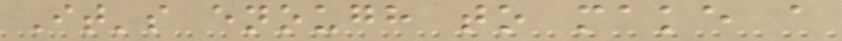It's enough to make a
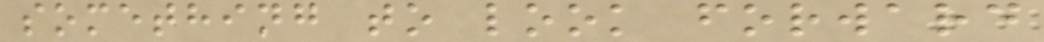something to look forward
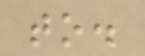to.
